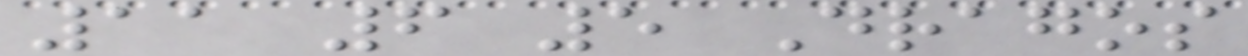11 6 5 Dragos
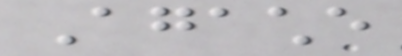Agache
